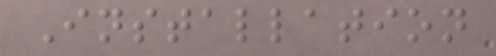Installation
